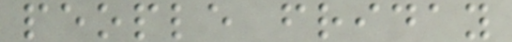people friday
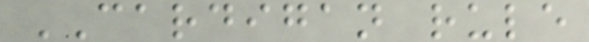CARDIGAN rule
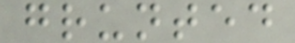grunted
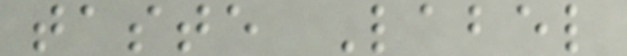taste Label
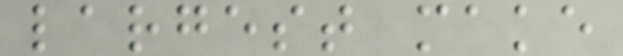largest make
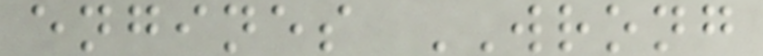engines WRONG
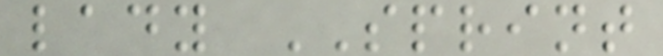lady SPRINT
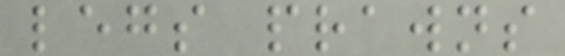legs prawns
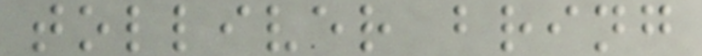tolliver bring
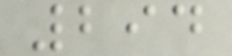294
